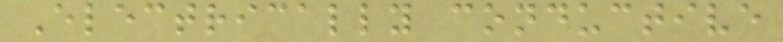Electrically conductive
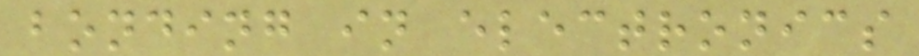bonding in electronics
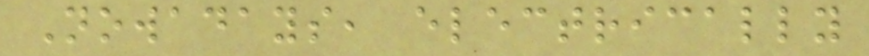Nowadays, electrically
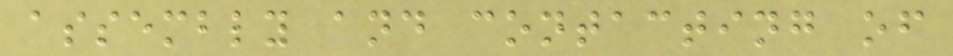assembly and contacting of
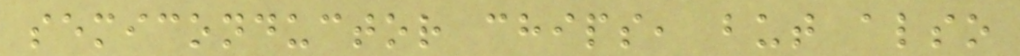semiconductor chips, but also
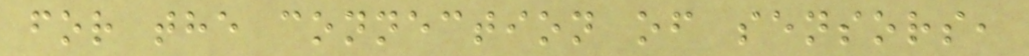for the connection of sensors,
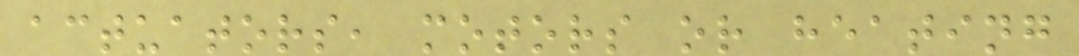actuators, motors or heating
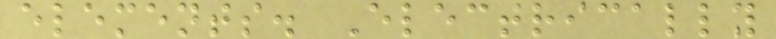elements. Electrically
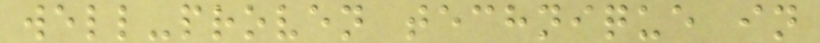well-proven technique in
